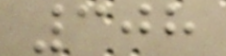308
